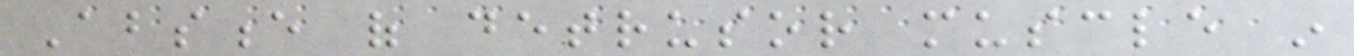Absence of detrusor muscle in
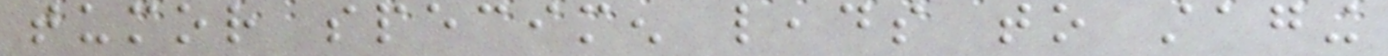tumor specimen leads to staging
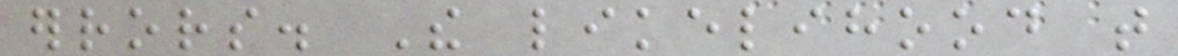errors. The likelihood that
